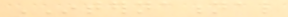INTERNATIONAL
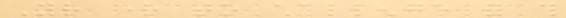Your right to challenge for this
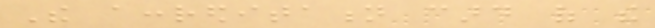The accreditation card of the
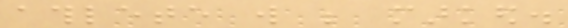athlete will be marked.
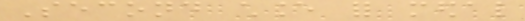Second chance for medal
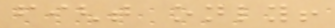fight only!
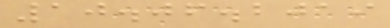10.06.2019
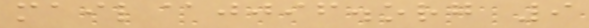mail@jjif.org 9
